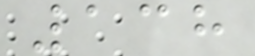138
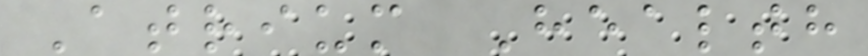Atrium Health
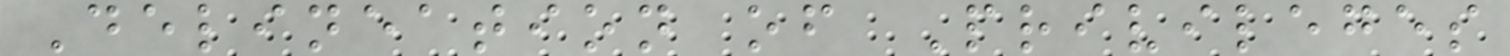Delineation of Privileges
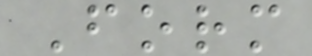Form
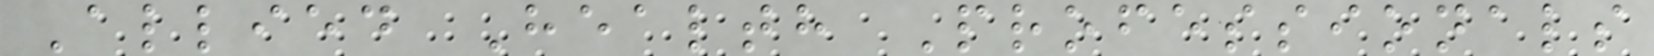Allied Health Professionals
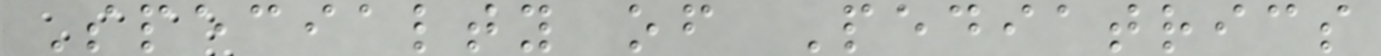Specialty of Pediatrics
